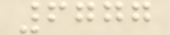6777
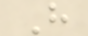H
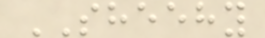SHEEHY
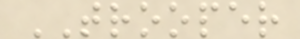TROOPER
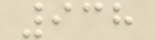938
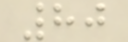80
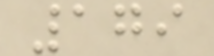179
